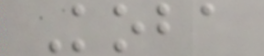Koba
